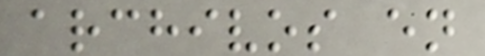archivos en
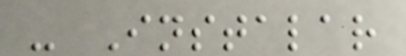- Instalar
